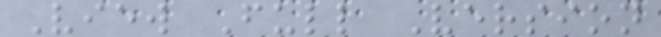View Full Version
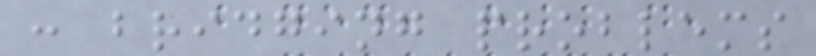: bridging problems
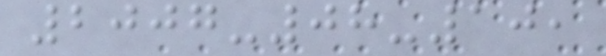2007-08-10,
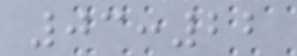03:22
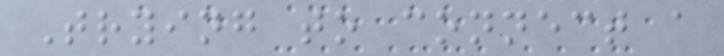Trying to connect a
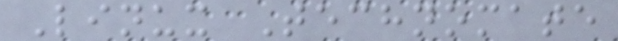Linux Technomate
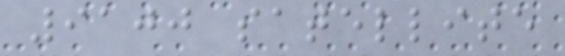9100 satellite
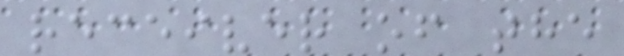receiver of the
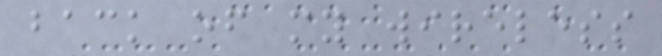back of my wireless
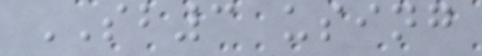SB3 using
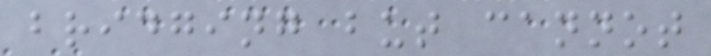bridging but cannot
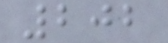202
